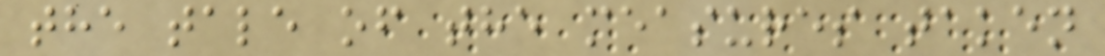the tale of the measures taken
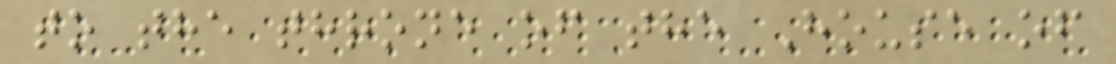to the throne of the House of
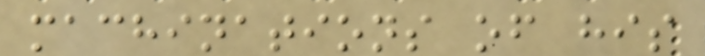machinations of his
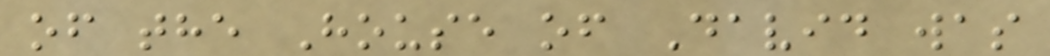of the House of David was
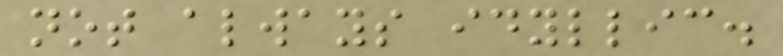not always idyllic.
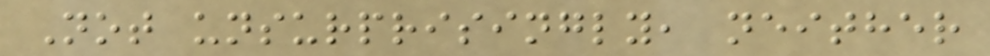Not unsurprisingly, neither
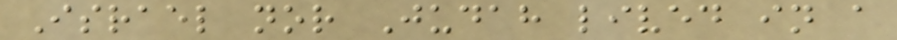Israel nor Judah lived in a
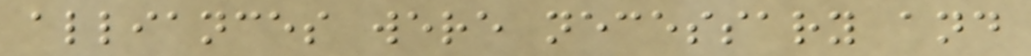alliances were necessary and
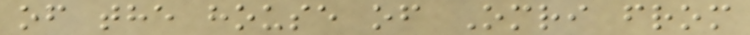of the house of Omri from
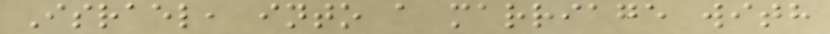Israel, into a marriage with
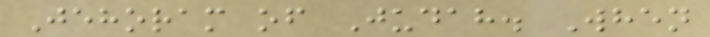Jehoram of Judah. When
